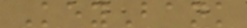KeyBank
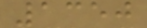1350
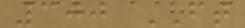300 FT
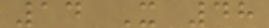14 X 48
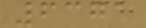6371
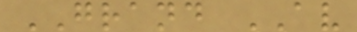GRAND AV
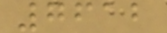7612
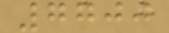7700
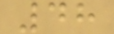48
